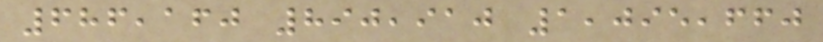686,160 890,910 1,095,660
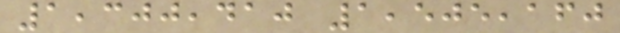1,300,410 1,505,160
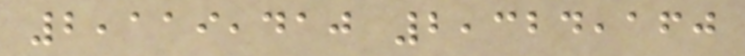2,119,410 2,324,160
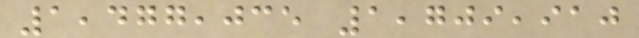1,477,035 1,709,910
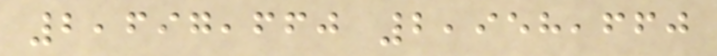2,697,660 2,958,660
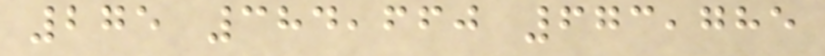275 384,660 673,785
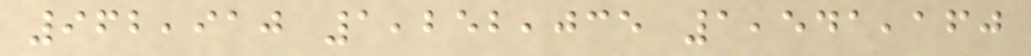962,910 1,252,035 1,541,160
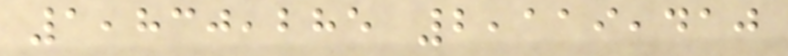1,830,285 2,119,410
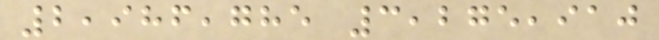2,986,785 3,275,910
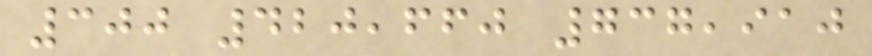300 420,660 737,910
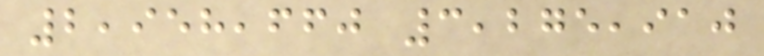2,958,660 3,275,910
